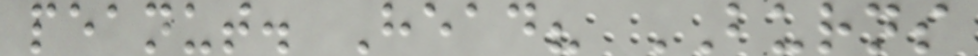peanut. Head? BURNS
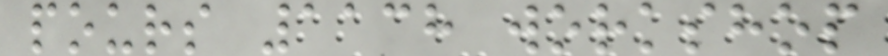pours 1138 workshop
